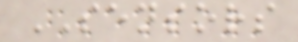SENSORS
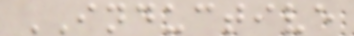INDUCTIVE
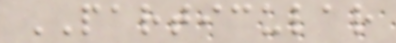PARTICULAR
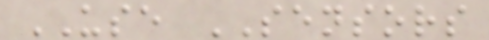USE SENSORS
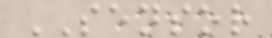SENSOR
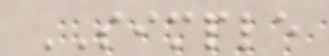SIMPLE
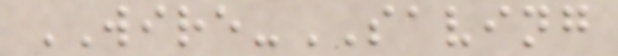WIRE-SAVING
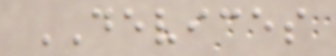DEVICES
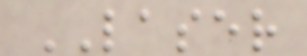LASER
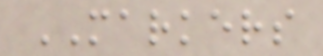MARKERS
